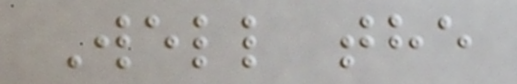Well the
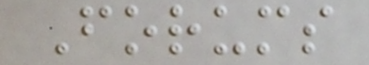Forums
